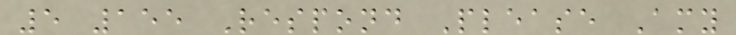5 155 Respond Please Amy
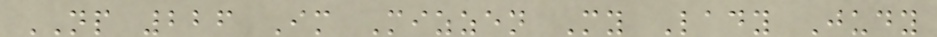NP 226 Im Mizzen My Lady Judy
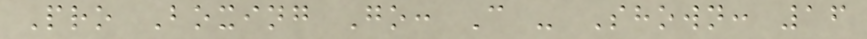Pro Boxing Go: C - Shown: 16
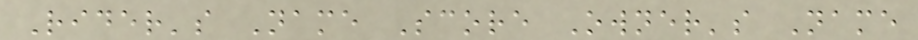Rider's Name Score Owner's Name
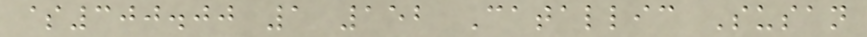$300.00 1 152 Catallic Susan
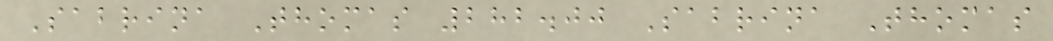Sabrina Thomas 282.00 Sabrina Thomas
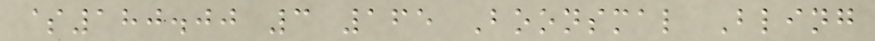$180.00 3 165 Boonsmal Bling
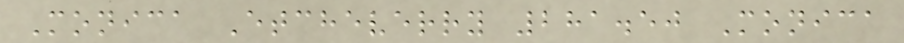Monica Etcheverry 281.50 Monica
